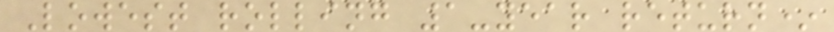Lowest rolling 1-year return*
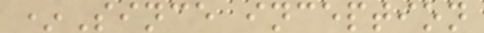*Since inception
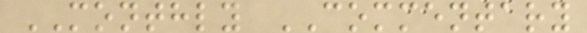MONTHLY COMMENTARY
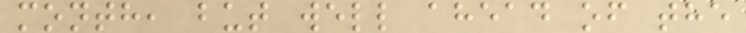month, but well ahead of the
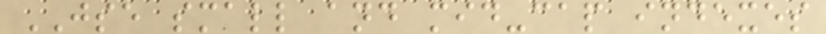JSE small and mid-cap indexes
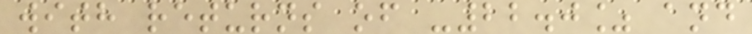with returns of -22.0% and
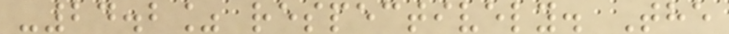-24.2% respectively. The
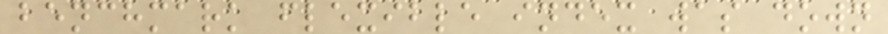benchmark flexible index was down
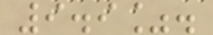9.9%.
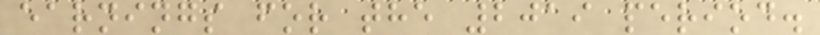earnings for the 2019 period.
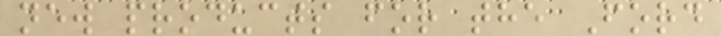new products for the Ford
